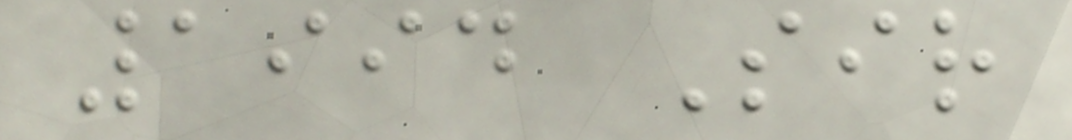1994 Sir
